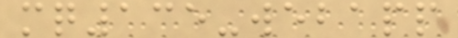mq135-webapp
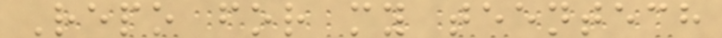Repo for my teentech
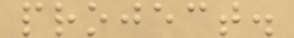project.
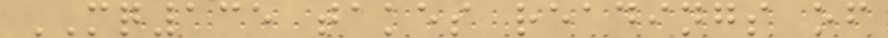MQ135 takes readings of
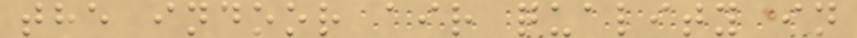the indoor air quality in
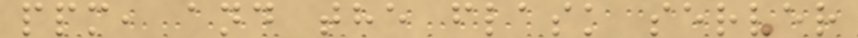ppm, and the flask server
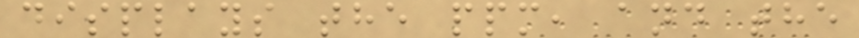displays the ppm, and the
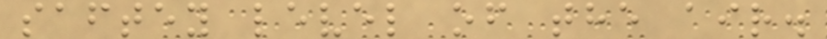saftey level of the air.
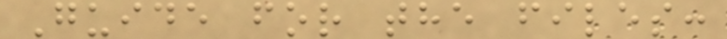Guide for the files:
